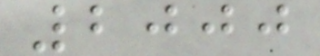2000
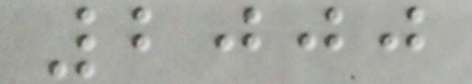2000
